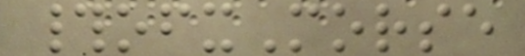#ofxMorse
